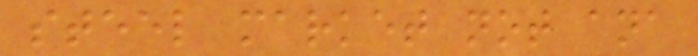steel market not ana
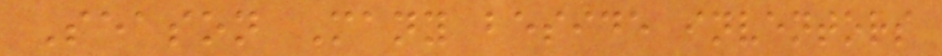Season Many beside inventors
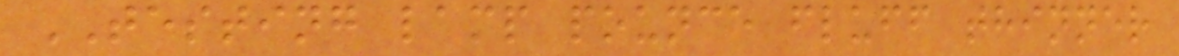TESTING lamp pounce fluff thinner
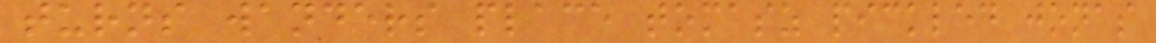turns wanders place tomasz pickled jonas
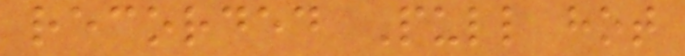recorded Pull hot
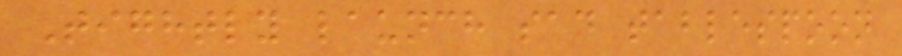Tightly launch sad tablespoon
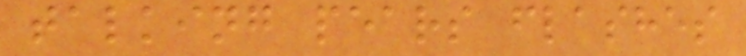talking pears flashes
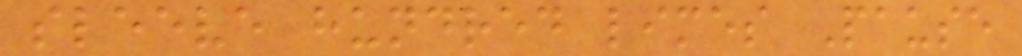sleeve hundred limes Pause
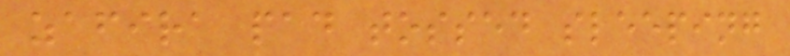zafira pad tossed sleeping
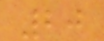20
